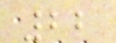22
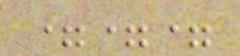===
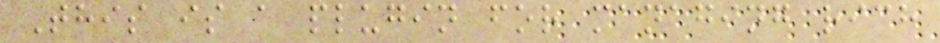This is a plugin for managing rich
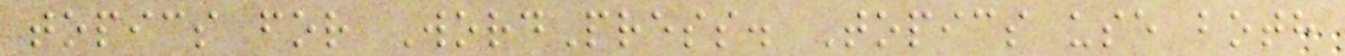topics for WordPress. Topics use both
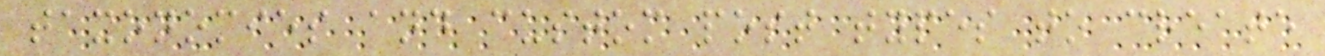taxonomies and custom post types to create
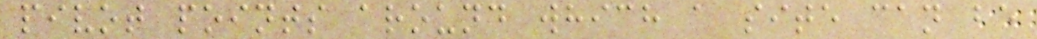pivot points around which a site can be
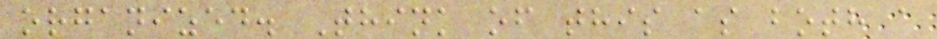organized. Think of this as both a
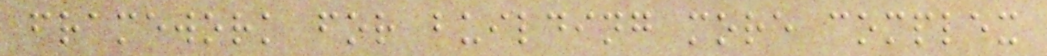framework for building more complex
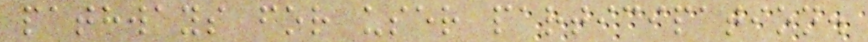pathways for user participation.
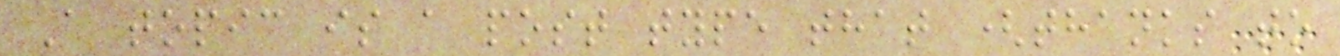A topic is a post type that (thanks to
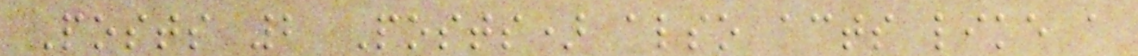Posts 2 Posts) also acts like a
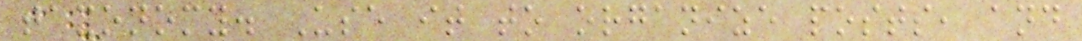taxonomy. Use it to organize posts, and
